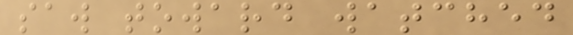saw toward watched
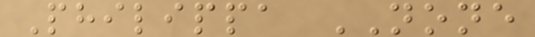Philippa NONE
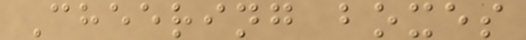Cheering boxes
